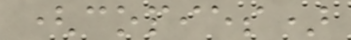(copies)
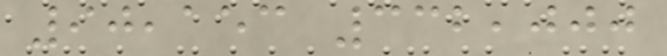90,153 332,000
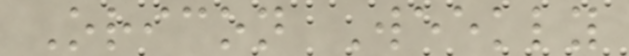Oricon Weekly
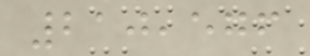210,576
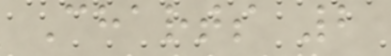Charts 2
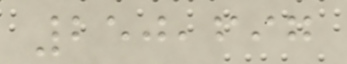250,697
